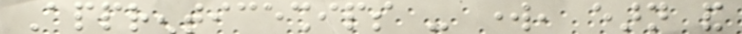Apprenticeships - work, earn and
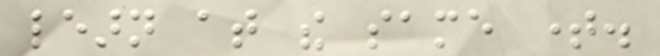learn at the same time.
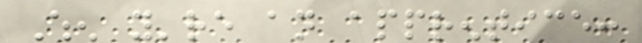When you're an apprentice:
